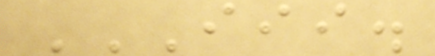III.
